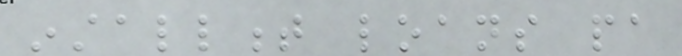installment loans pa
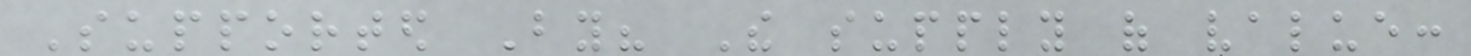Supported By? The supply of value:
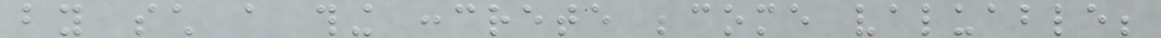by such a thing concrete become valuable;
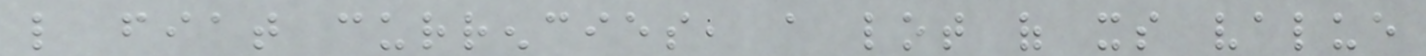like fiat currencies, a lot of its value
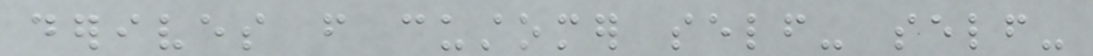derives from customer self- self-
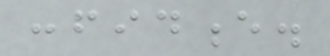confidence.
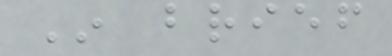In brief
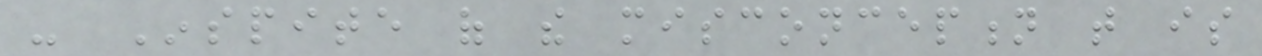- Inspite of the misconception that is
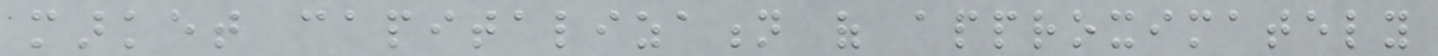market capitalization of approximately
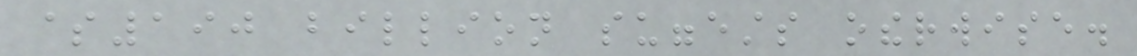$190 billion suggests otherwise.
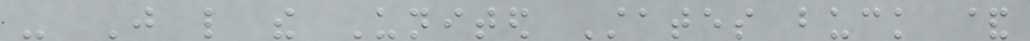- Just like the United States buck &
